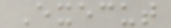Execut
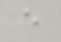e
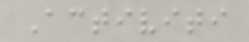Activiti
